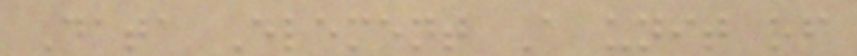Data Element A unit of
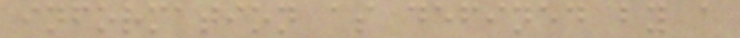information as defined by a
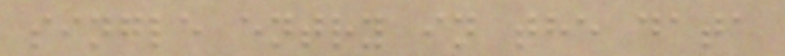single entry in the data
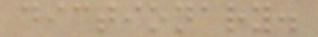dictionary.
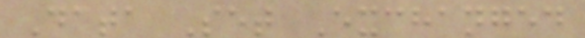Data Set Exchanged
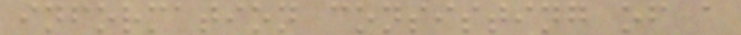information consisting of a
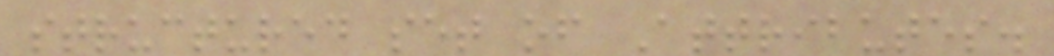structured set of Attributes.
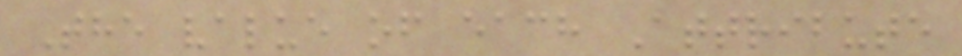The value of each Attribute
